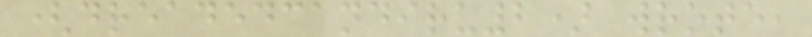(dreadedcandiru2) wrote,
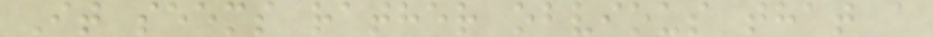It seems rather obvious that a
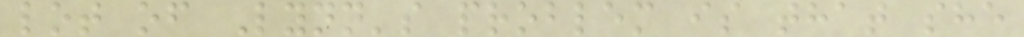lot of Lynn's problem is that she
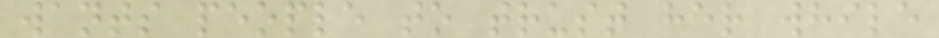wants people to trust her while
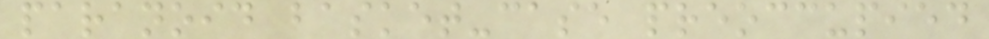paranoid basket-case preoccupied
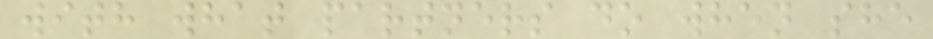with what partners do when she
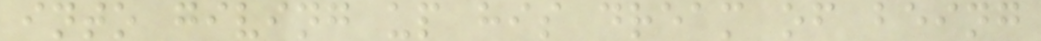into giving up his dream of being
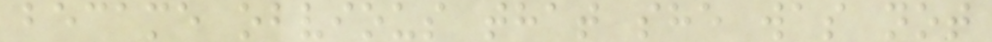became obvious that she was not
